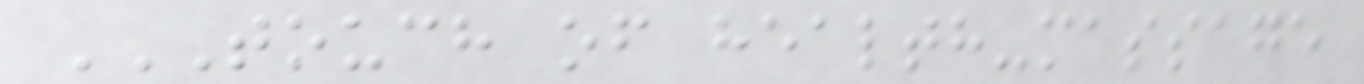TOUCH OF HEALTH-MASSAGE
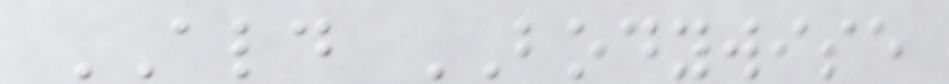ALD BODYWISE
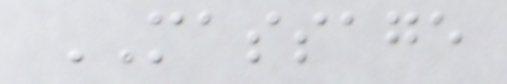MASSAGE
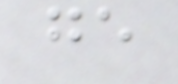ge
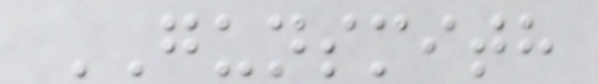GUNSMITH
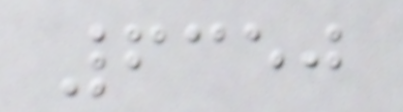6350
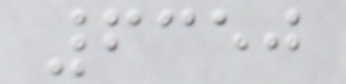6350
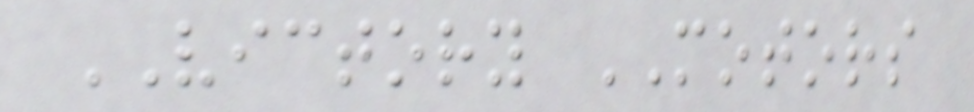VICTORY MOTORS
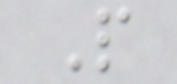P
